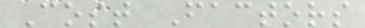Cost Factors
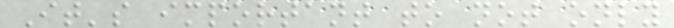It's important to not only
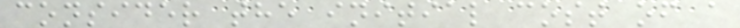consider the initial cost of a
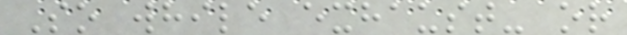So while exhaust- or
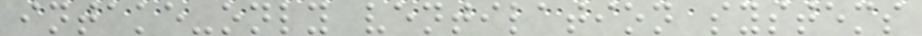intake-only ventilation systems
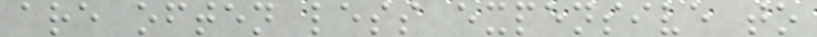are often less expensive to
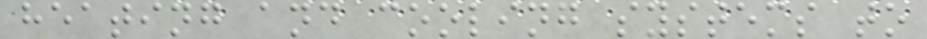heating and cooling systems to
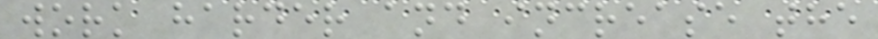work harder and increase the
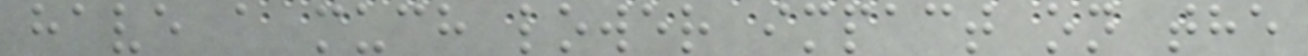have a much lower impact on the
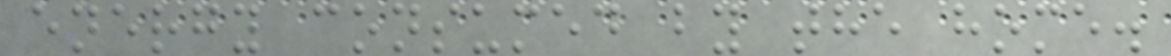energy consumed by the home.
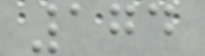174
